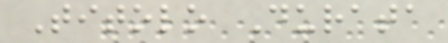Titolo Durata
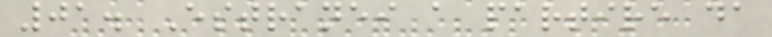01. Estranei a partire da
